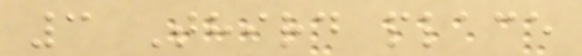3 Third place
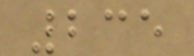235
